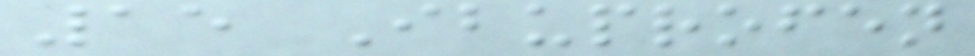15 Ibuprofen
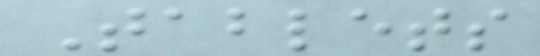Tablets
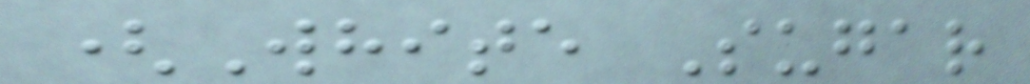(White Sugar
